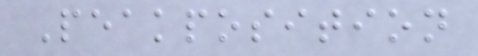Peakposition
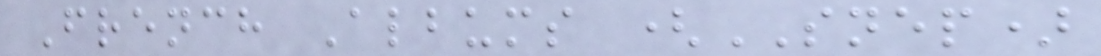French Albums (SNEP)
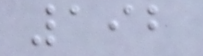192
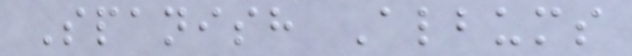Spanish Albums
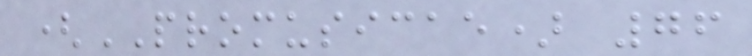(PROMUSICAE) 76
